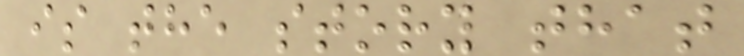is the story that
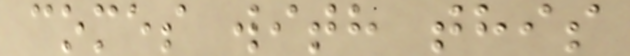comes with this
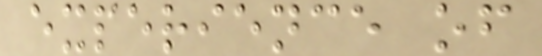experience of
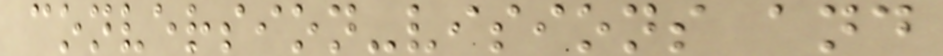conversion-visions and
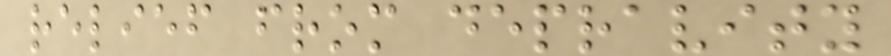relief from depravity
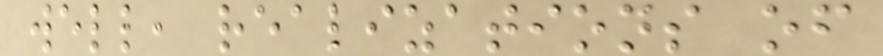well, realizations of
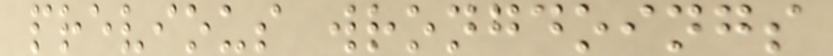previous wrongdoings
